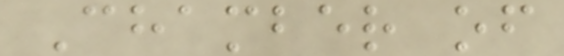Chamber of
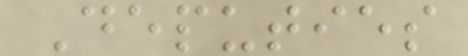Deputies
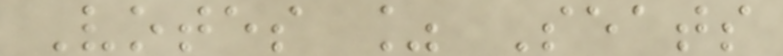Votes % Seats
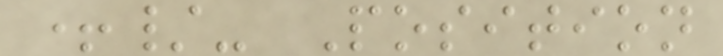+/- Position
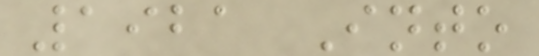1921 Into
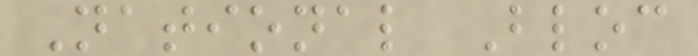National Bloc
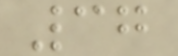37
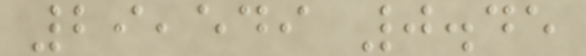29,549 0.45
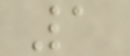1
